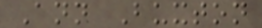Ann Buxton
